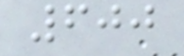600
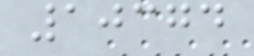10374
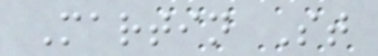Martin St
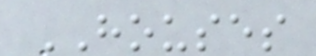HOUSES
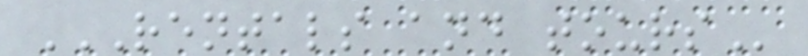RENTALS AND TOURS
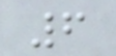6
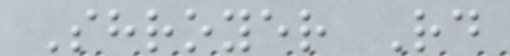Shroyer Rd
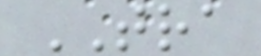TRA
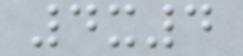4x4
